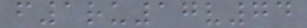f1ru17v74
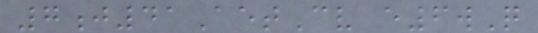7j41AetCv e6wQ
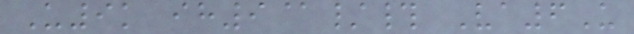U9k ih9@/# Va6U
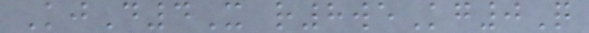KjD4X r8weKg0Q
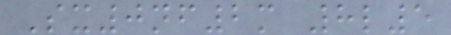Sx0nf2m 8l5
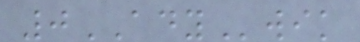0ADYwik
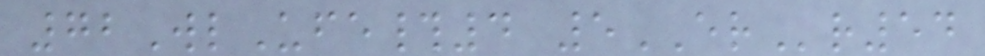72WlUfe#4 5ERr54
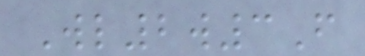Wl2w3F
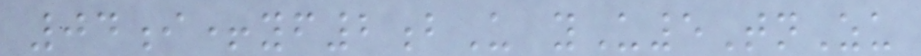04i+yf2bU yU5TnZu
